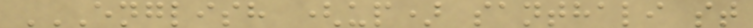ENGLISH (UP) SANTHALI ST
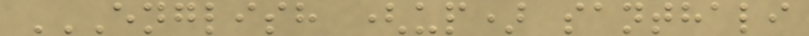ENGLISH (UP) SANTHALI
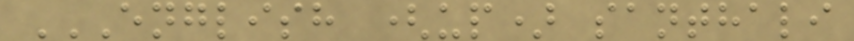ENGLISH (UP) SANTHALI
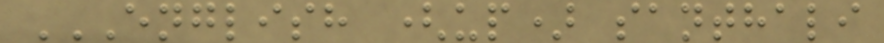ENGLISH (UP) SANTHALI
